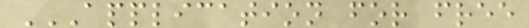APPLICATION FOR FREE
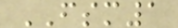FSM1
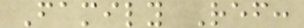Family Ref:
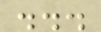...
